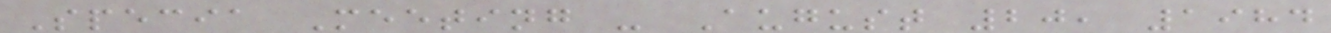Specia Meeting - August 20, 1984
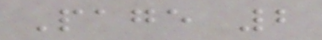Page 2
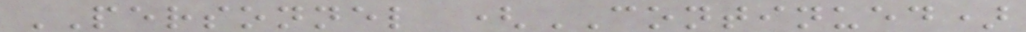PERSONNEL (CONTINUED)
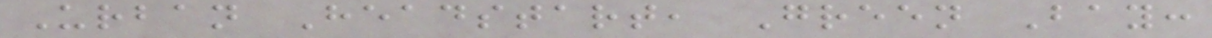Urban Headstart, Green Bay:
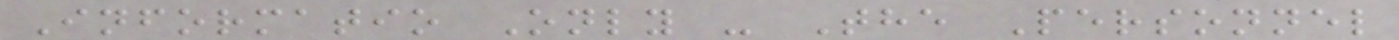Informatio Only - The Personnel
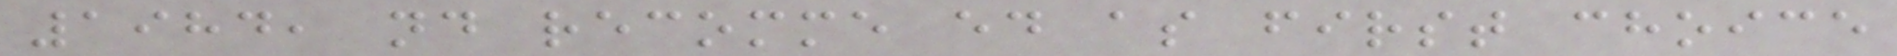1984, nd recomme ed as first choice
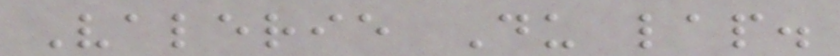Valerie Du lap.
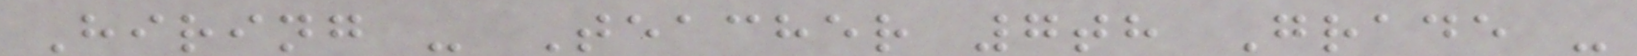Hiring - Teacher 7th Grade -
